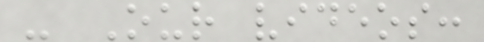- Our videos:
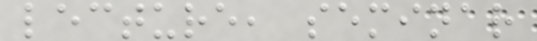lecture, seminar
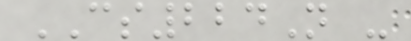CS224N -
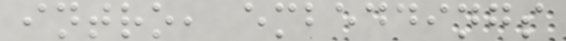intro, embeddings
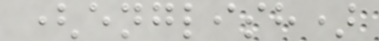(english)
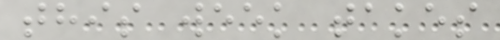this week takes
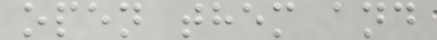open them and
